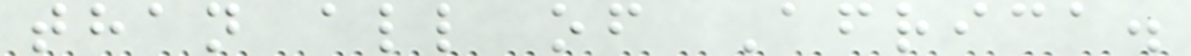than all of Africa.
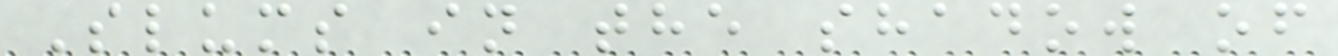Slums in the shadow of
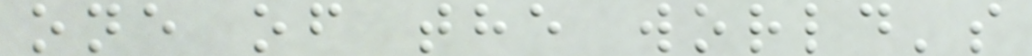one of the world's
